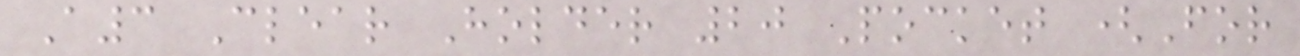A3 Clear Holder 20 Pocket (For
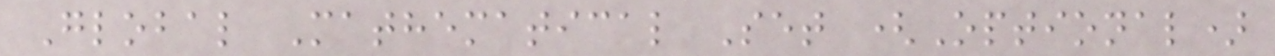Global Mathematical Set (Optional)
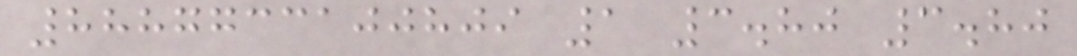8887733100809 1 3.80 3.80
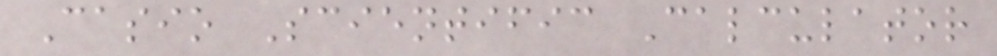Casio Scientific Calculator
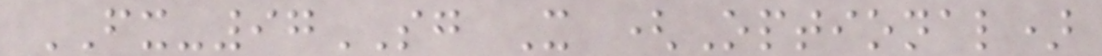FX-97SG X (Optional)
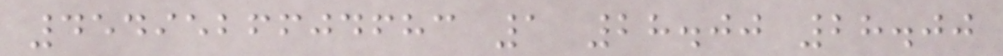4549526604683 1 28.00 28.00
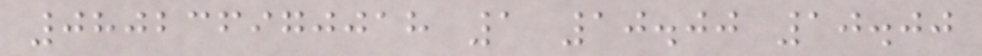080236970018 1 10.00 10.00
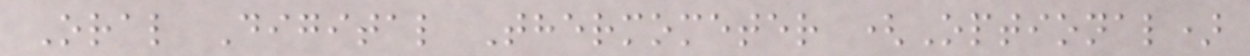Oral Digital Thermometer (Optional)
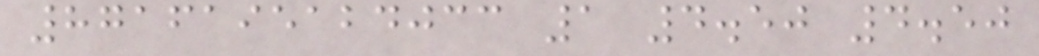8716195124033 1 4.50 4.50
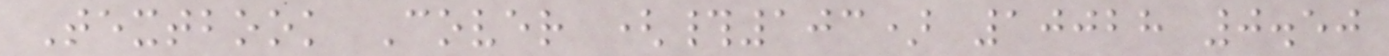Textbook Cover (#103) 10028 0.50
